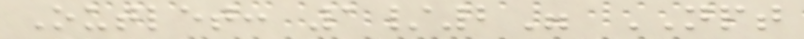Outlet: 1/2" NPT
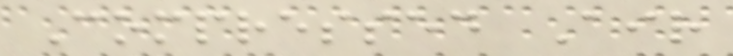Compressed Air
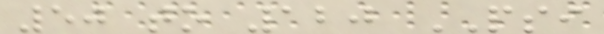50 to 120 PSI
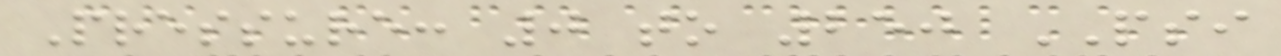Pressure: 0 to 250 PSI
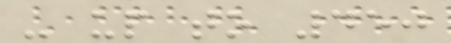- up to 450
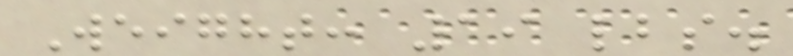Weight: 19 lbs.
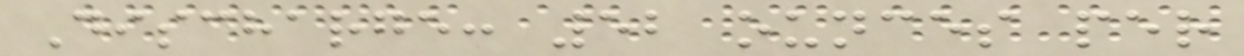Discharge: 52 ounces per
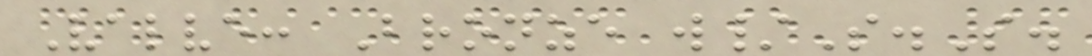Valve: Bronze w/S.S.
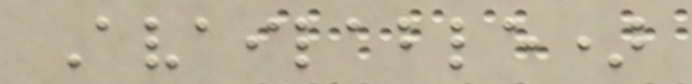Available)
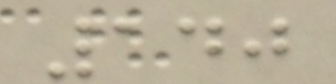140
